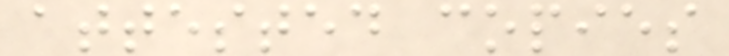attested copies
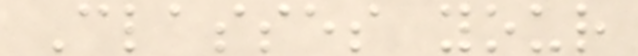Classes your
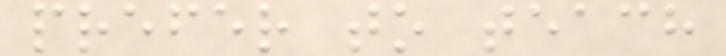prefer to teach
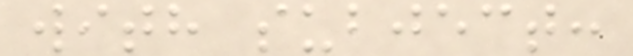with subject:
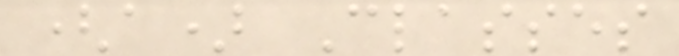(a) Classes
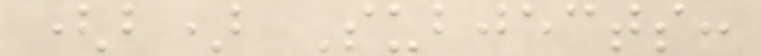(b) Subjects:
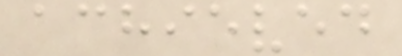achieved
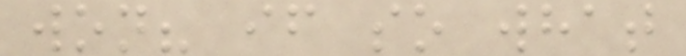won? if so what
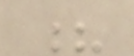?
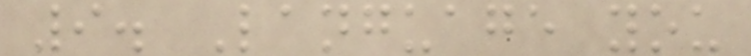9. Language you
